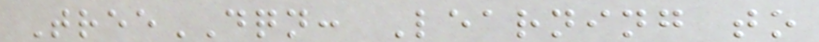TreeDQN: Learning to
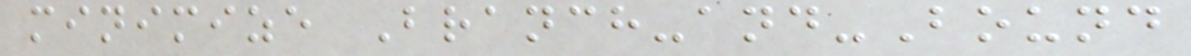minimize Branch-and-Bound
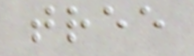tree
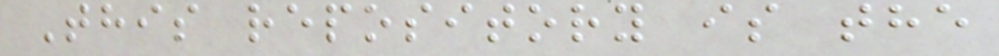This repository is the
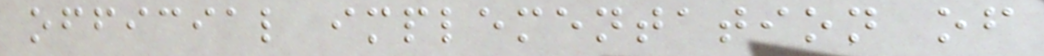official implementation of
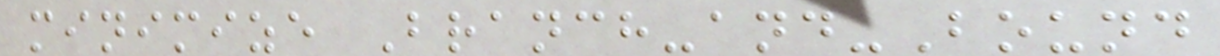minimize Branch-and-Bound
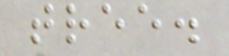tree.
